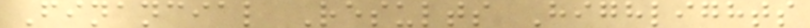Financial Results Highlights
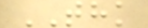THK
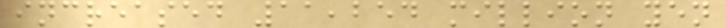increased 11,254 million yen
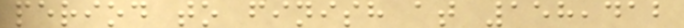period to finish at 158,412
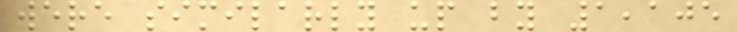were similarly up by 1,105
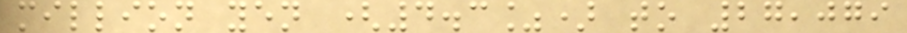million yen (4.3%) to 27,079
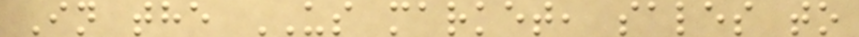In the US market, sales to
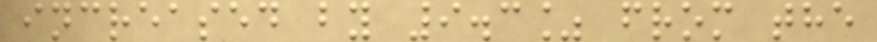increased by 9.3% from the
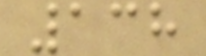138
